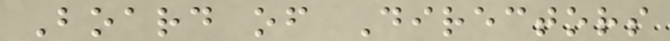Board of Directors
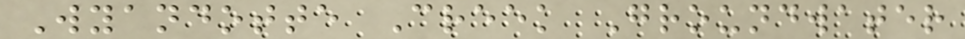Wyandotte Creek Groundwater
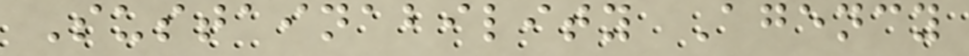Sustainability Agency
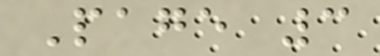Page 3
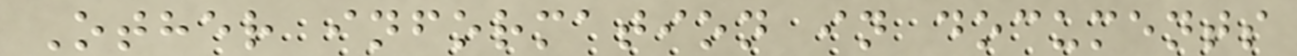Other information in documents
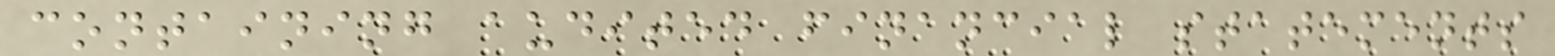containing audited financial statements
